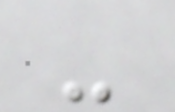-
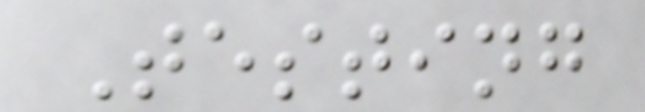Testing
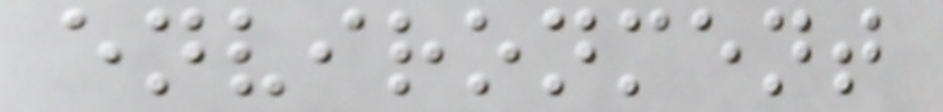environment
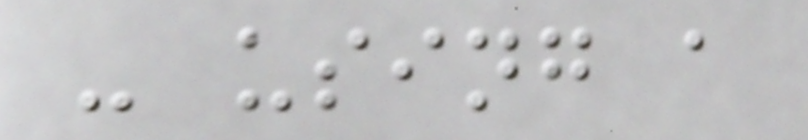- using a
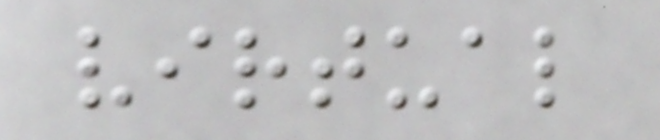virtual
